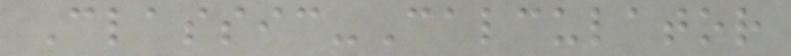Classic-Calculator
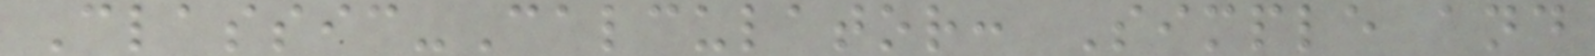Classic-Calculator: Simple and
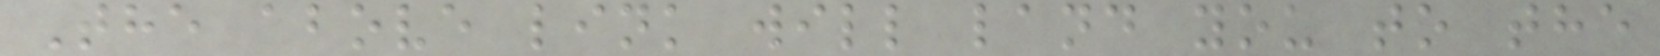The above link will land you to the
